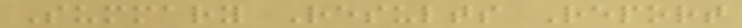Summary Results Report
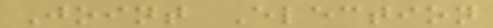Joint Election
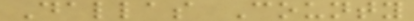Dallas County
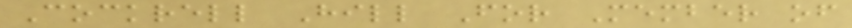Cockrell Hill For Member of
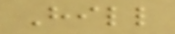Hill
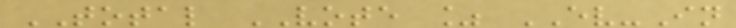TOTAL VOTE % EV-In
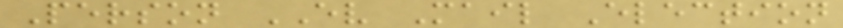Person EV Mail Election
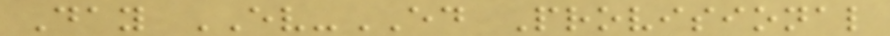Day EV-ED Provisional
